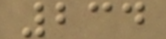234
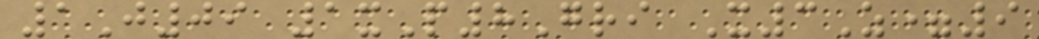1J09 1xP8Gri X3Z=9
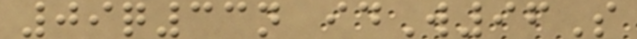09q33n idW96S
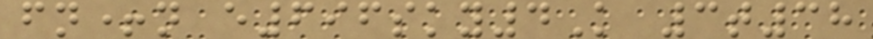fn+n e696sky4K 3t38
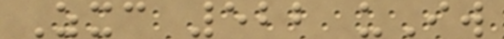Zxc 522 uIw
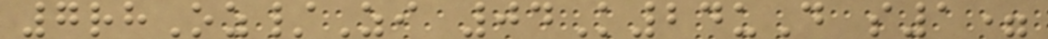7rhOz/Zi 04K24uD s1=
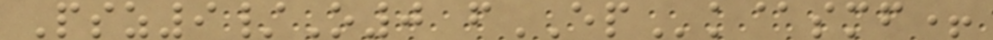Psz9/O0 fEPk@smf+
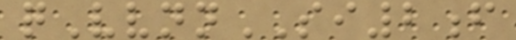qVvnnSI2f
